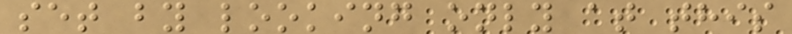set by looking only at this
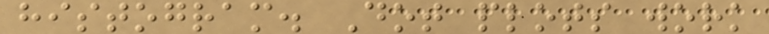histogram. Dot plots work
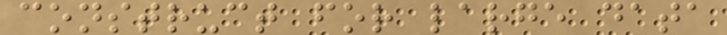construct for large data
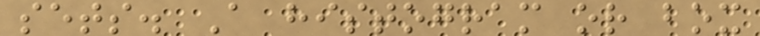sets. A histogram or box
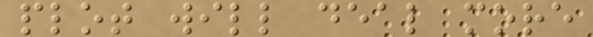plot will deal more
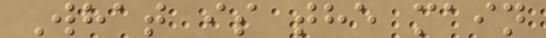What is the main
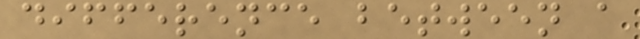difference between a
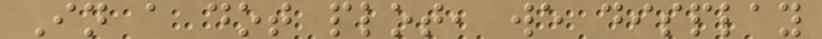In a dot plot, we display
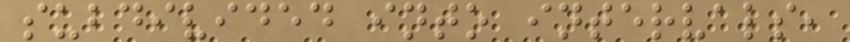subdivided into intervals,
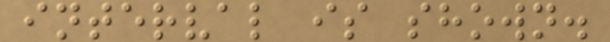interval is shown.
